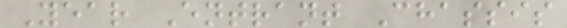Year Entrant Chassis
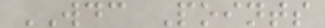WDC Points
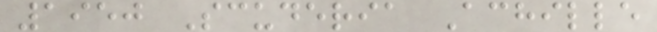1950 Scuderia Achille
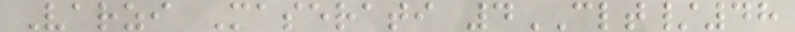Varzi Maserati 4CLT/48
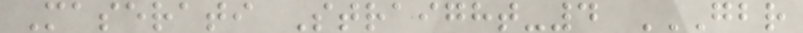Maserati Straight-4 GBR
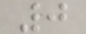0
